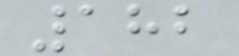182
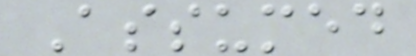Assumed
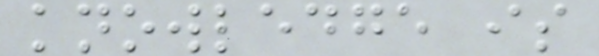knowledge is
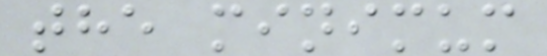the minimum
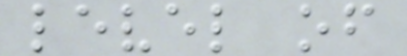level of
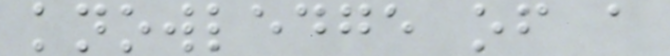knowledge of a
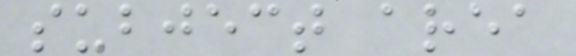subject area
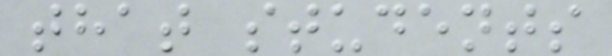that students
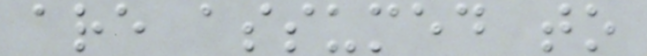are assumed to
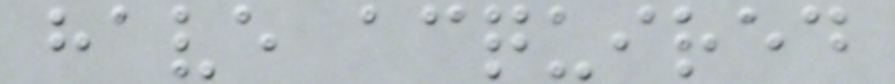have acquired
